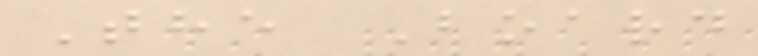The Board
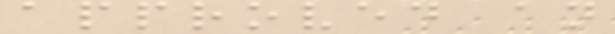approved an
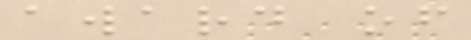award of
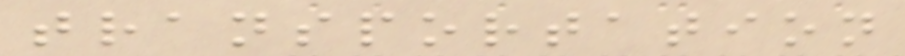transportation
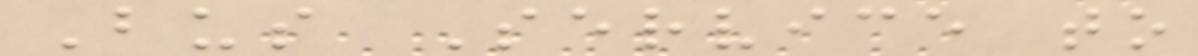Bus Service to
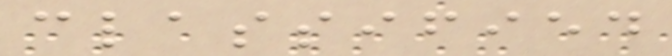classified
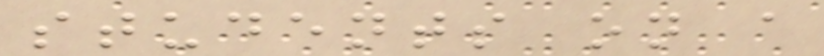students on a
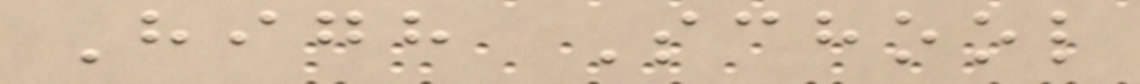High School
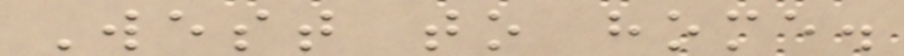West to home.
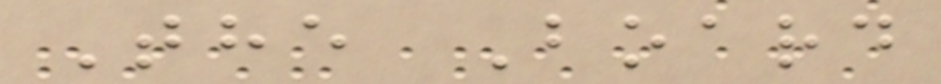The Board
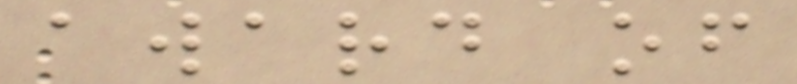award of
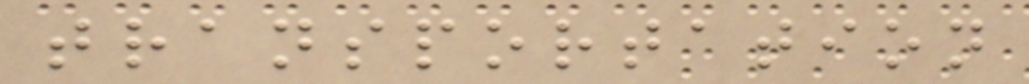transportation
